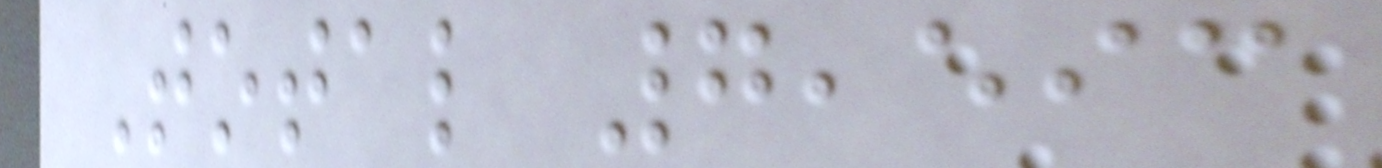Total 7,593
